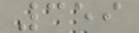359
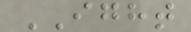IGHT
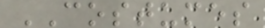COSTUMES
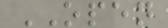OPEN
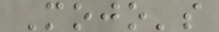Mojo's
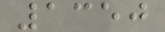1350
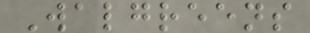Walgreens
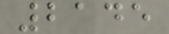2145
